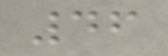46
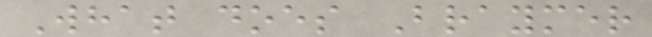What does Braymer
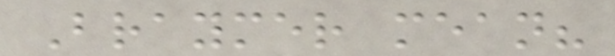Braymer mean?
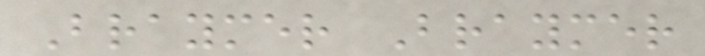Braymer Braymer
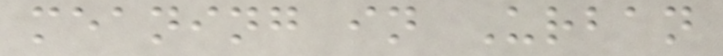meaning in Urban
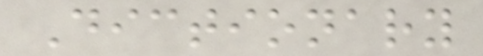Dictionary
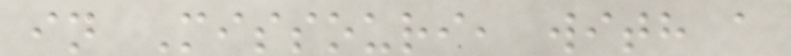in Missouri, with a
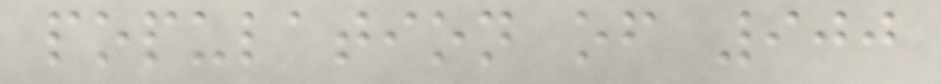population of 900
